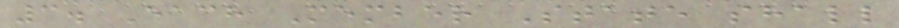3. Each Member State shall
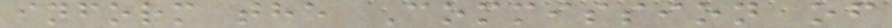inform the Commission of
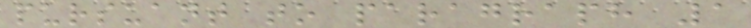pursuant to paragraph 1
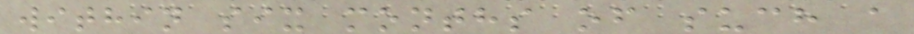within six months of such a
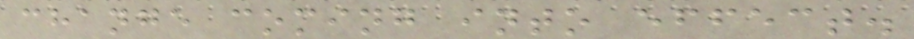change coming into effect.
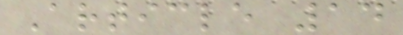Article 14
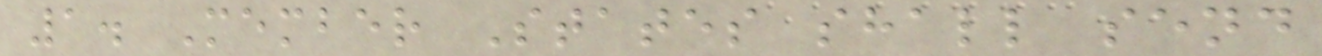1. Member States shall send
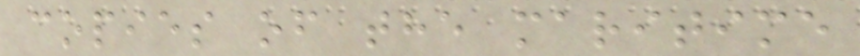copies of the maritime
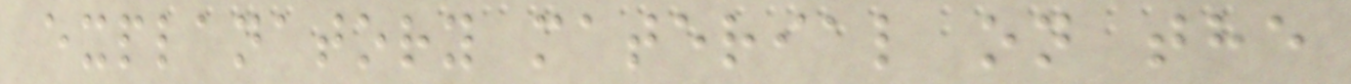explanatory material on the
